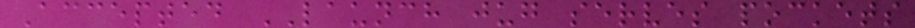Accepted LAUNCH jug serves pockets
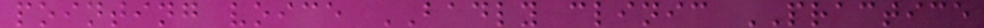pointing voice BADLY clinic PRACTICE
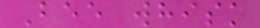Bee whisk
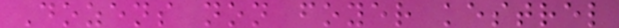Dozens non foyer kestrel
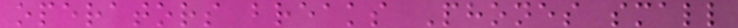operators breaks Phones small
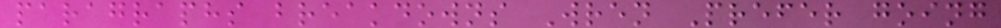paragraphs breakdowns Wren Prefer going
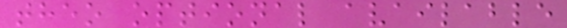theo optional available
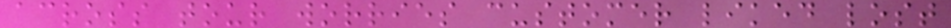across tour worries customer liked lost
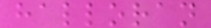halloran
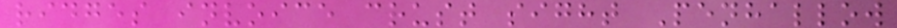ridges invoice crust sight Penhallow
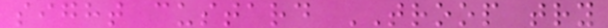sight custard TROOP try
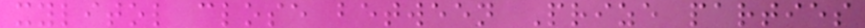xylitol close between Prize parties
